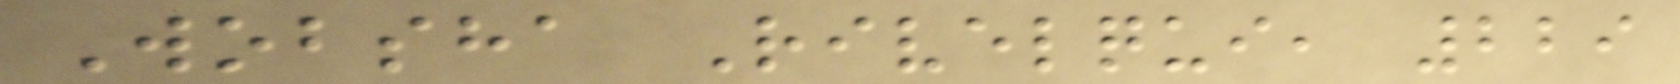Wobsha Rivelqui, 229
